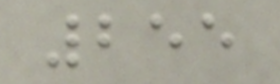255
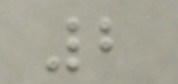2
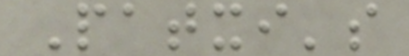Patxi's
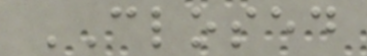CLOSED
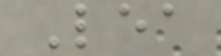Lea
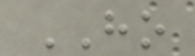HO
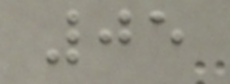05
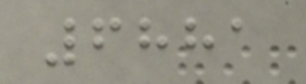6881
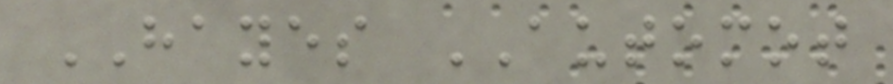HAYES AUTOMOT
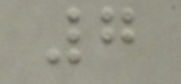7
